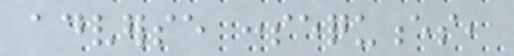adverse consequences,
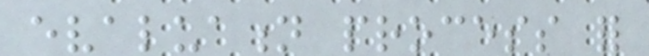evaluation process for
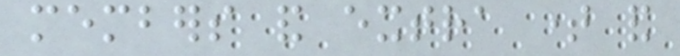members and extra time and
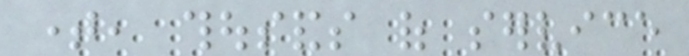time, thousands of service
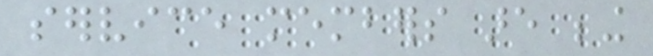service members are being
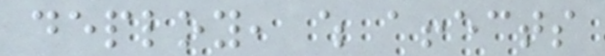deploy, which affects
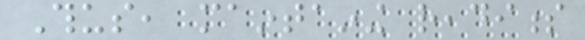Thus, maintaining readiness
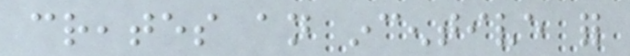creates an incentive for
